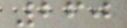260
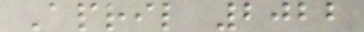April 2022
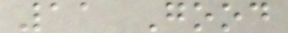11 Good
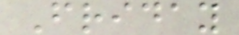Friday
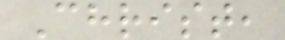Christ,
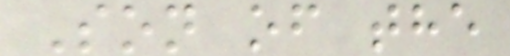Son of the
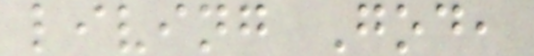living God,
